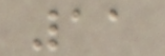11
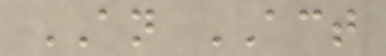AN ACT
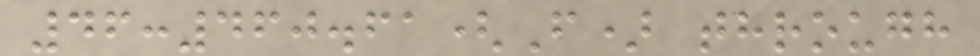46:460.61(F) through
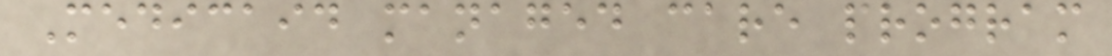Medicaid managed care program
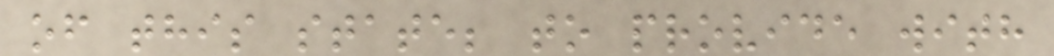of this state; to provide with
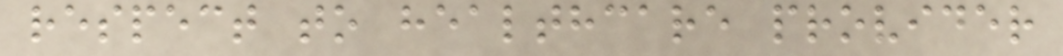respect to healthcare provider
